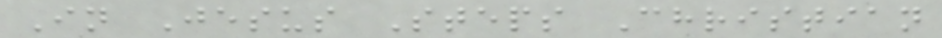In Jesus Steps Christian
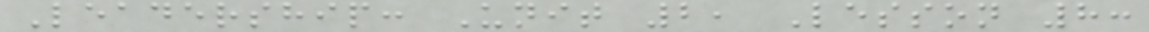Leadership: Unit 2, Lesson 8:
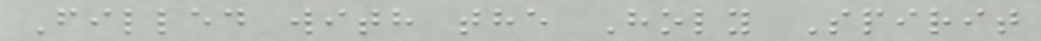Filled with the Holy Spirit
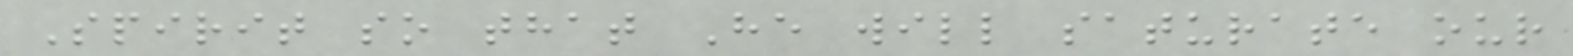Spirit so that He will saturate our
